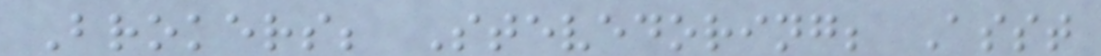Brokers; Stevedoring; Asst
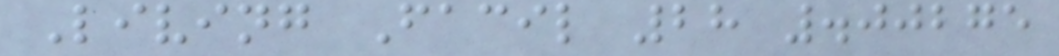Living Facil 28 .00275
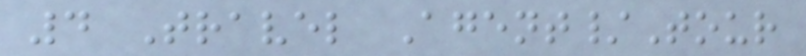4 Travel Agent/Tour
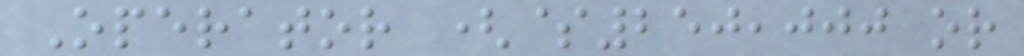Operator ($250,000 or
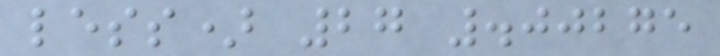less) 27 .00275
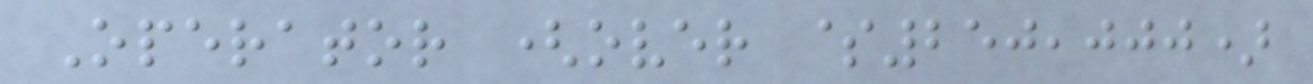Operator (over $250,000)
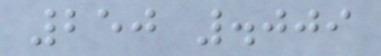250 .009
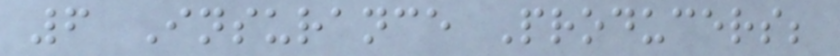6 Insurance Producers;
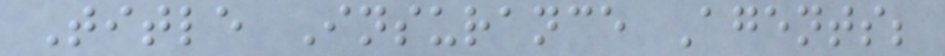Title Insurance Agents;
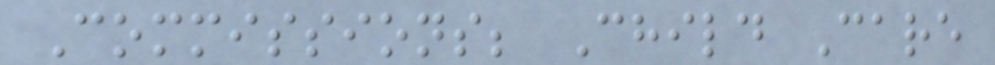Commissions; Child Care
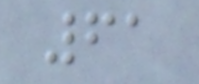61
